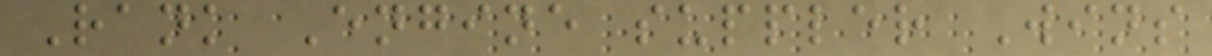Rank Engine suppler Wins
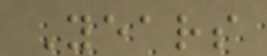Years
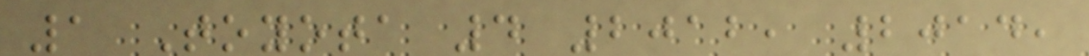1 Toyota 4 2012, 2014,
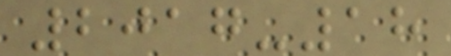2017-18
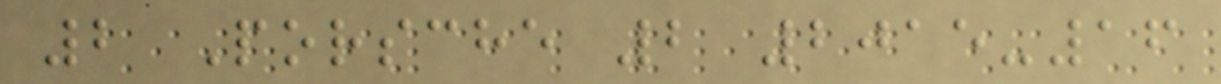2 Porsche 2 2015-16
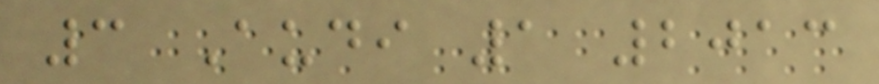3 Audi 1 2013
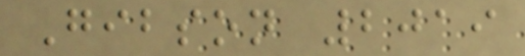Gibson 2019
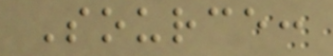Source:
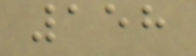158
